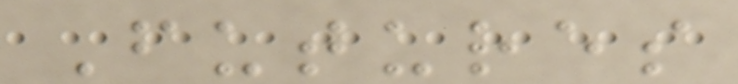Futures
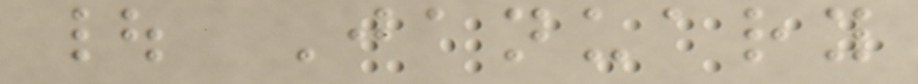| January
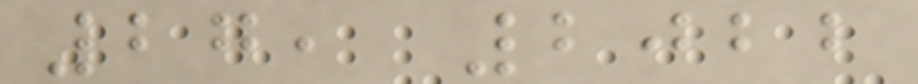27, 2022
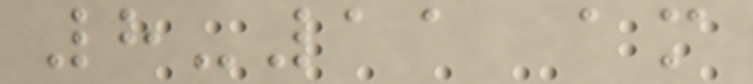8-11 am
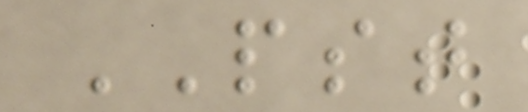PST
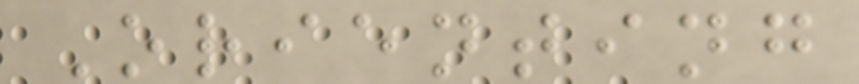Orienting
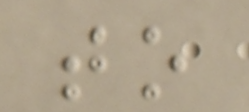to
